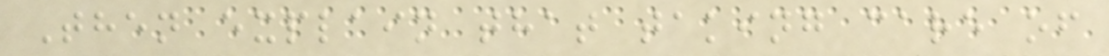Then explain that taking care of
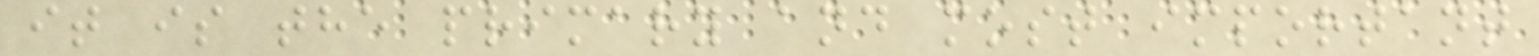it is the primary and most important
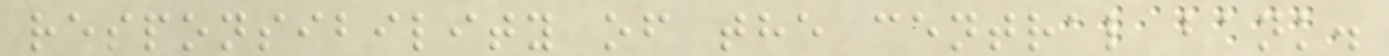responsibility of the central bank.
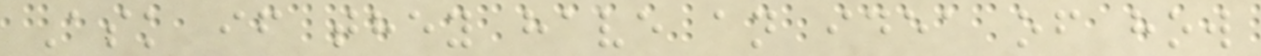Ask if they have an idea of how
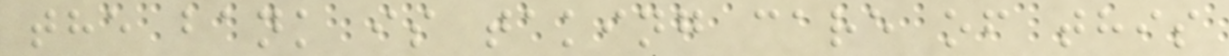the bank is taking care of this
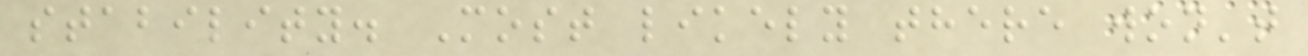stability. Most likely there won't
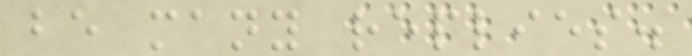be many replies.
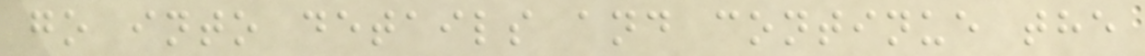go into details and continue the
